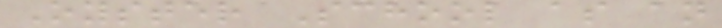Oyster School as an
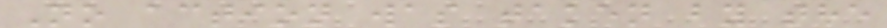No action was taken by the
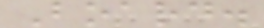Board.
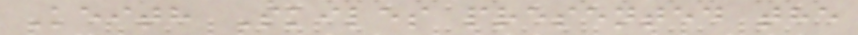Keith Skiles presented the
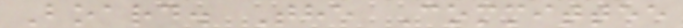Board. The Committee
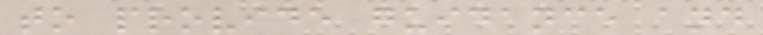to provide guidance and
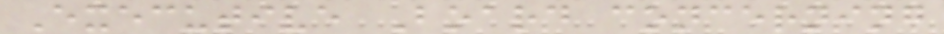Executive Board concerning
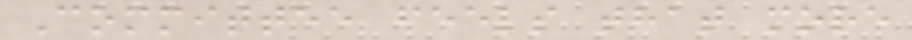Committee feels that more
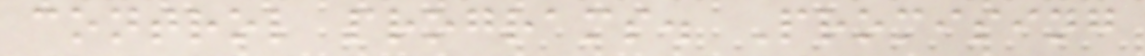control programs. Promising
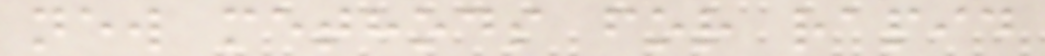new methods for rapid
